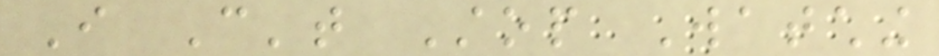I Can't Stop Watching
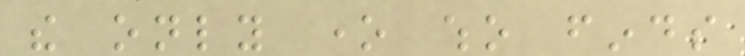the only one who finds
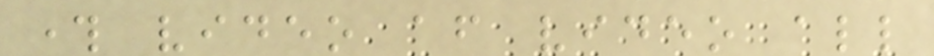through video after video all
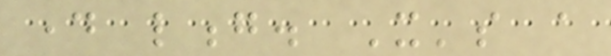day long. It's a
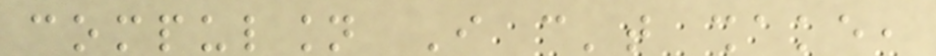compulsion I can't shake,
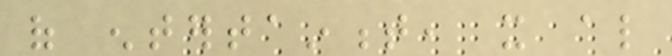of entertainment, it also
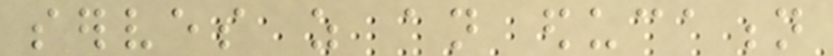serves as an education
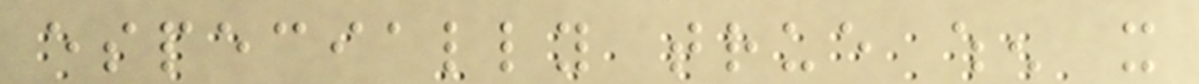especially true when it
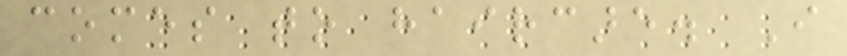comes to haircare. I
